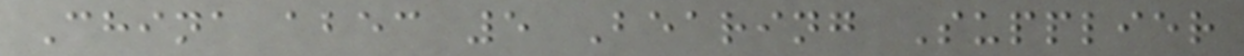China abec 5 Bearing Supplier
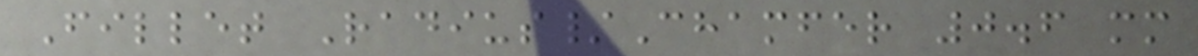Fillet Radius/Chamfer 0.6 mm
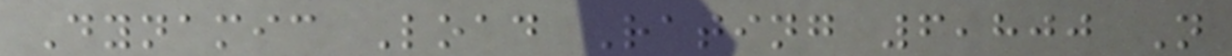Dynamic Load Rating 6,800 N
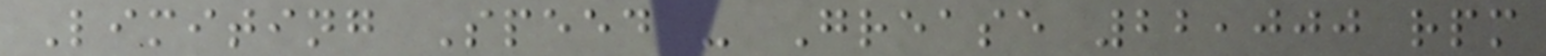Limiting Speed - Grease 22,000 rpm
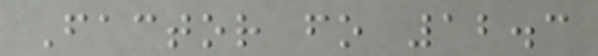Factor fo 12.3
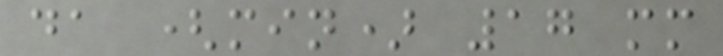da (min) 17 mm
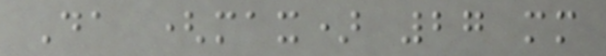Da (max) 27 mm
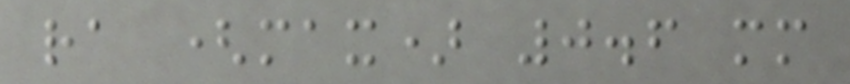ra (max) 0.6 mm
